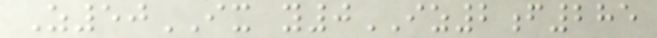Z50IX y0IZ2f285
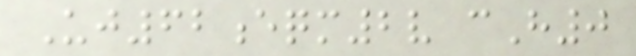Uj62eqm2v cH0
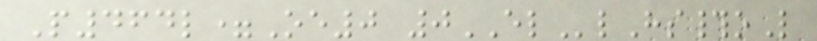P464l=Oe0 0ELlHs#oL
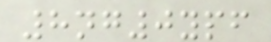8ng0ypf
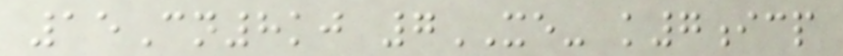15Cn8kj 7XE- k7icp
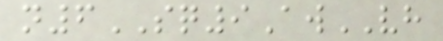n6SQ9AwVH
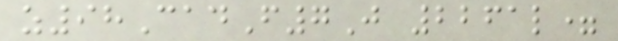z98CadF7J 2261l=
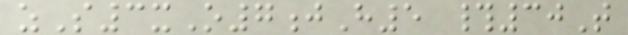zS3xO7jH5 #30T
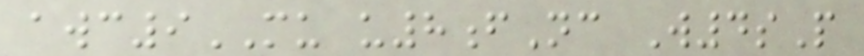awc9MU u8fNc W4sP
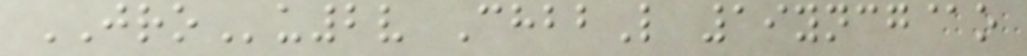JROu2v ChbbL 19yncg@o
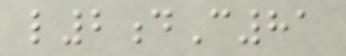l2dC81
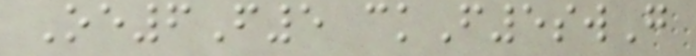Oe6F5 ckF5swG
